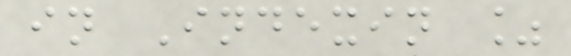in Indexin %
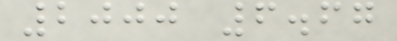2000 6.67
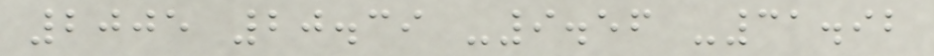2005 20.39 -9.56 -31.92
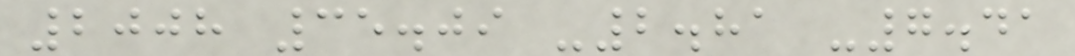2008 35.09 -2.81 -7.41
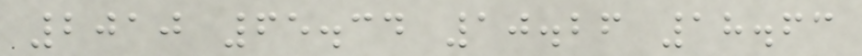2010 65.34 10.26 18.63
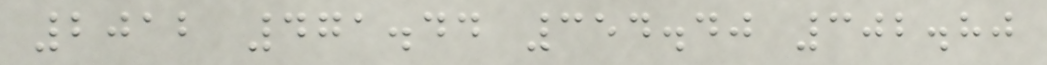2012 471.44 354.40 302.80
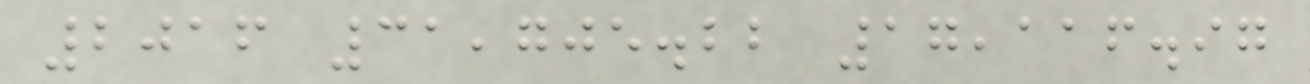2016 31,705.22 17,116.97
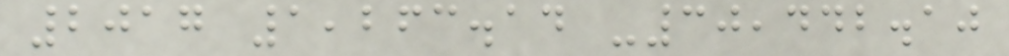2017 1,263.14 -30,442.10
